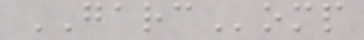GARComp
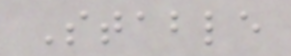Stable
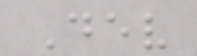Dev
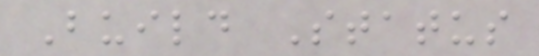Build Status
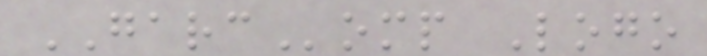GARComp Logo
